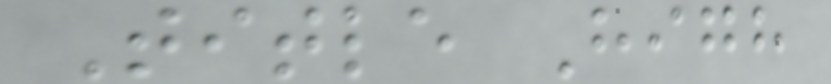Title High
